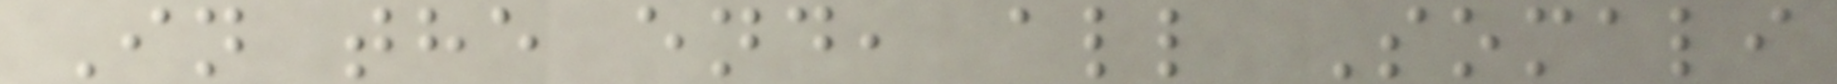In the end, all Somali
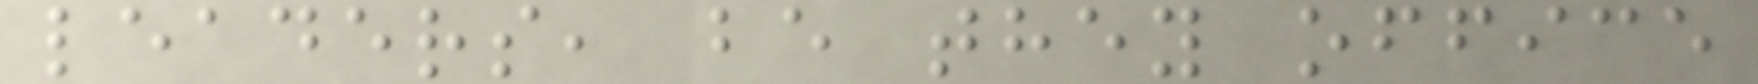leaders, be they office
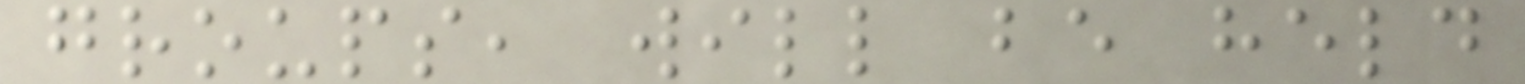groups, will be held
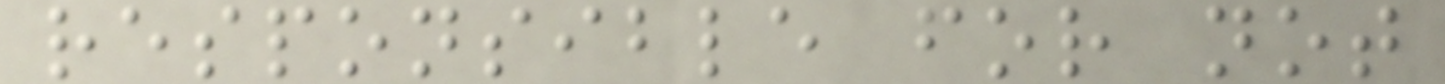responsible for not
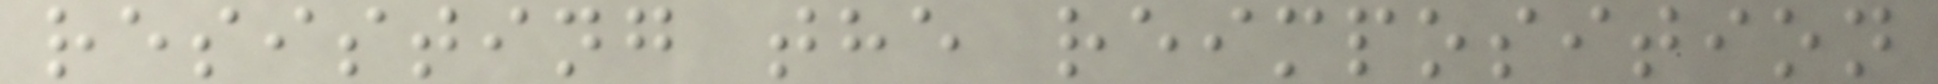resisting the reimposition
